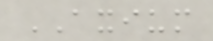AXIUM
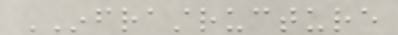INFRASTRUCTURE
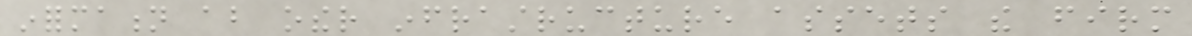information about other infrastructure assets the firm
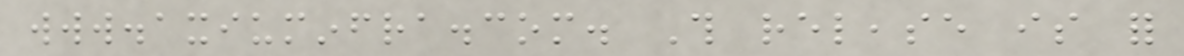www.axiuminfra.com. This release is for
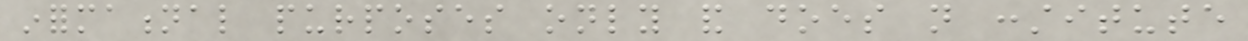informational purposes only and does not constitute
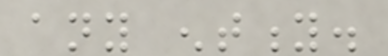any entity.
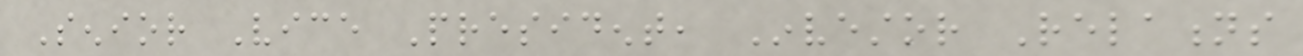Senior Vice President, Investor Relations
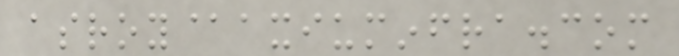asroy@axiuminfra.com
